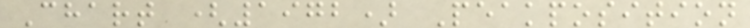Chart (1972) Peakposition
